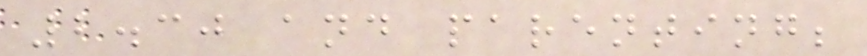2.30 and parenting;
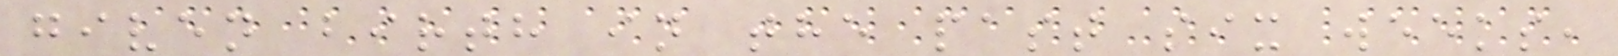given birth in the past six weeks,
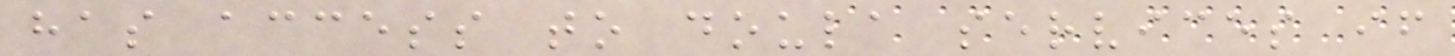has access to doula services if
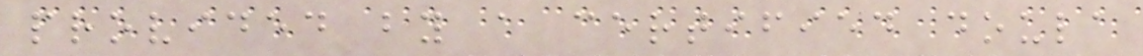provided by a certified doula
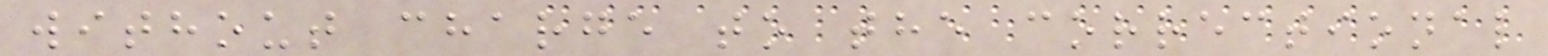without charge to the correctional
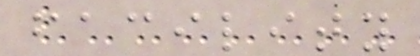facility
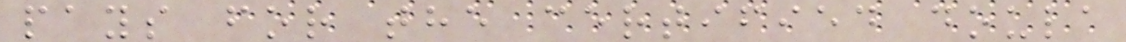pays for the certified doula
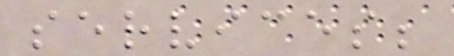services;
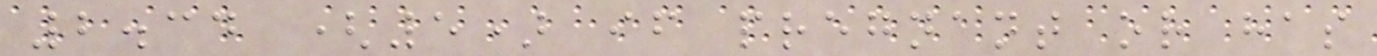2.34 (5) if pregnant or has
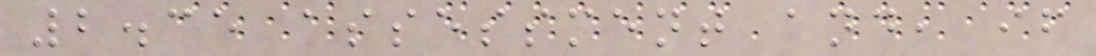2.35 assessment and, if
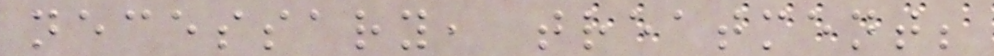necessary, treatment;
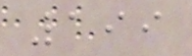199
